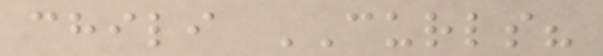chili CURLS?
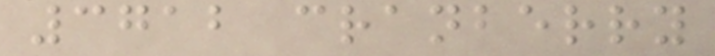3712 cranberry
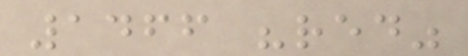1466 "red"
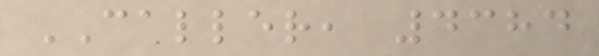CALLER, 4384
